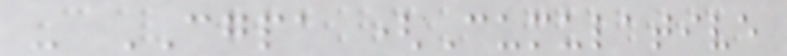- CGPA (Cumulative
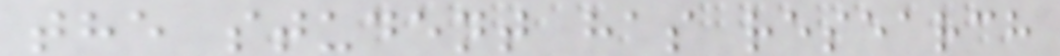the student has research
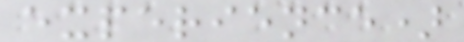experience)
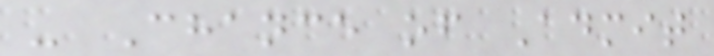- Chance of Admit
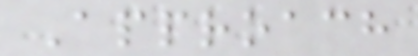Approach
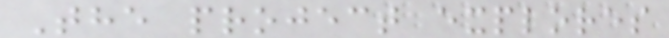The project explores
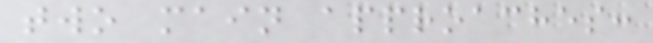two main approaches:
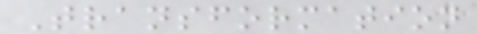Transformation
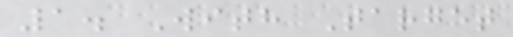1. With Target
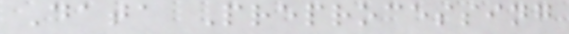Data Preprocessing
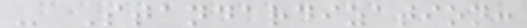- Standardization:
